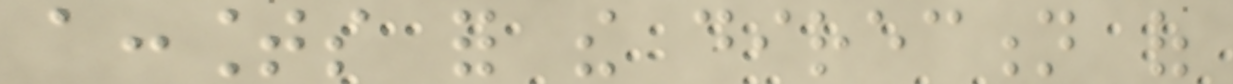accounts for the direction of
